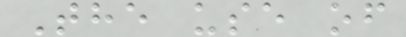The use of
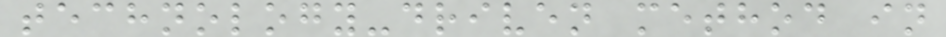technology-driven method in
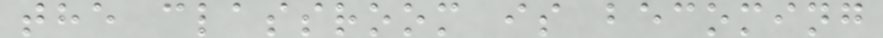the classroom is becoming
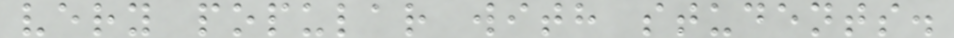very popular with students.
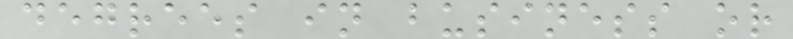degrees in business or
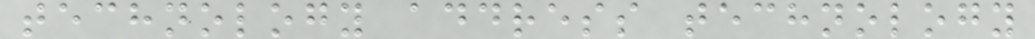technology address technology
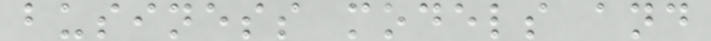business models and
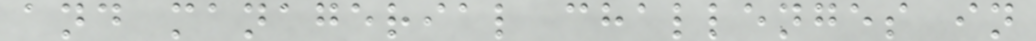and managerial challenges in
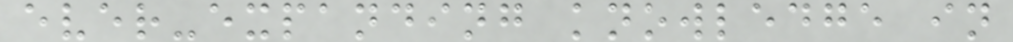ever-expanding knowledge in
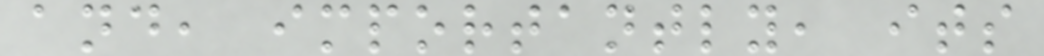and, importantly, its
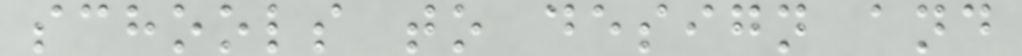schools to design and
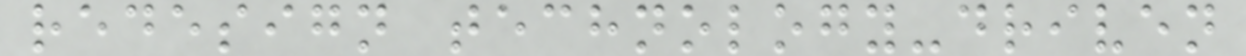redesign technology-driven
